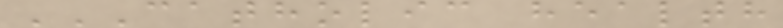CATHOLIC HEALTH
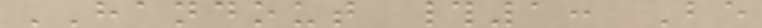HANDOUT #1: Be
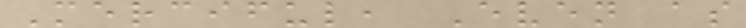Merciful, Even as
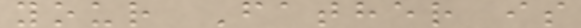your Father is
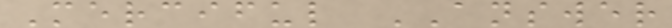Merciful ANSWER
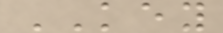KEY
